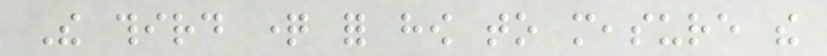The third question for how to measure the
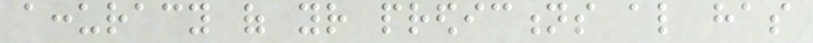accuracy of your predictions also has
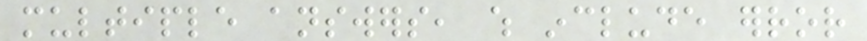multiple answers, which include error
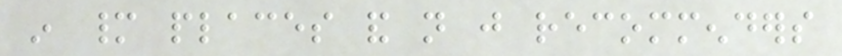in many places and not just recommenders
